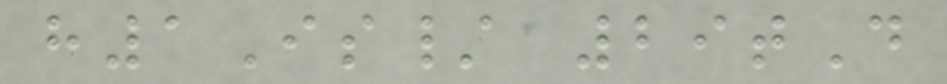h1Is/ 29tD
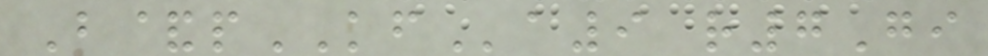B&pKFa9 r7Gi
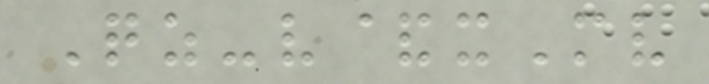Qz-v&xMv
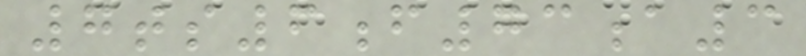7ts6f73a3
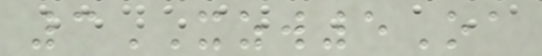3XZW5Oa
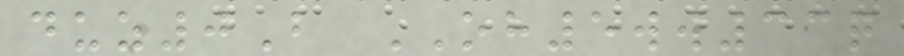duz0B OH5ww33q
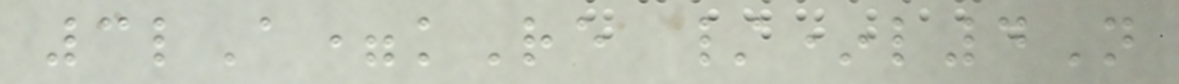3lA=kRe /*l4N
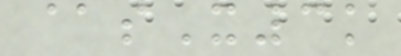@sX3k
